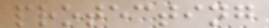protecting
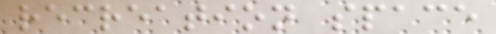recreation space
